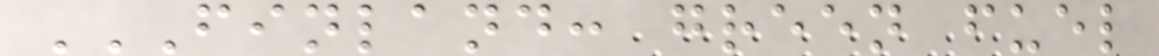FINLAND: GREEN FUEL
